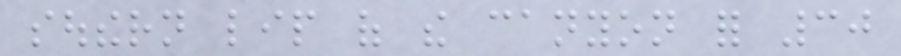southern lip of the canyon for 30
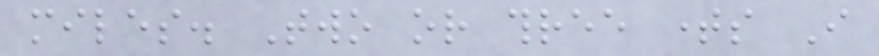miles. Two or three times I
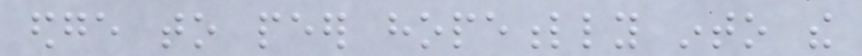edge to peer hopefully into the
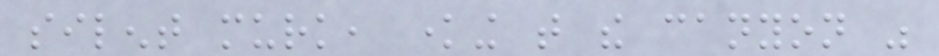silent murk, knowing that the canyon was
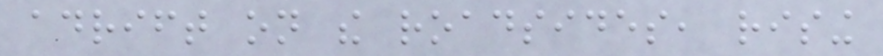adrift on the roadsides, rising
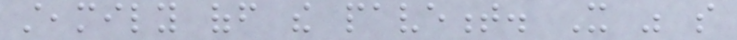steamily off the pavement. It was so
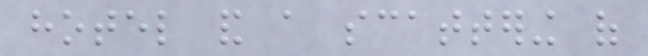hotel and a scattering of
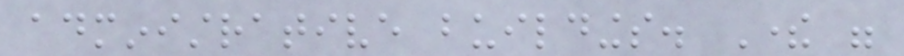administrative buildings. There were
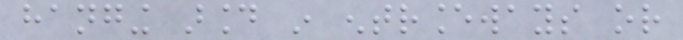hanging around in entranceways or
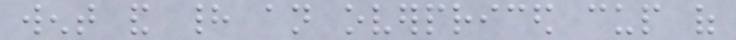went and had an overpriced cup of
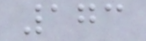173
